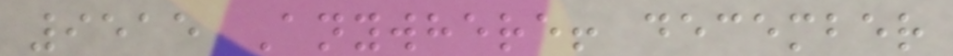9515 Anywhere! december
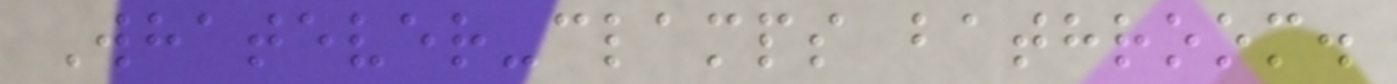Whatever-clamps bathroom.
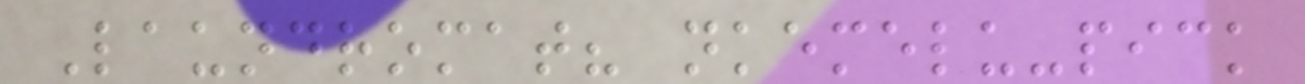Laundromat? nkemelu-pick
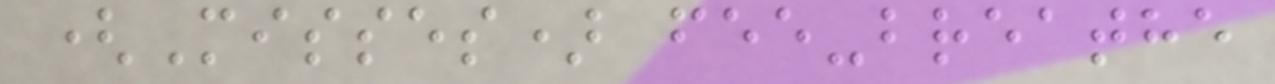(Misses) fee-breathe
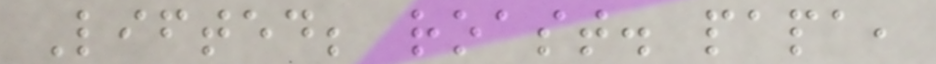Lifted; roast. papa,
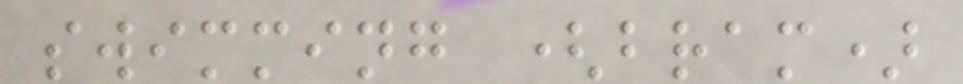swimming (bram)
